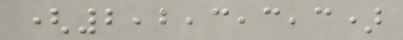(2,2,3,3,3)
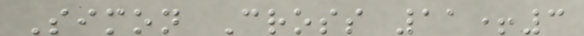Simon Cross 11+3
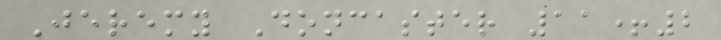Jeremy Doncaster 11+2
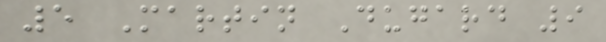5 Martin Dugard 9
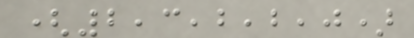(2,3,2,2,0)
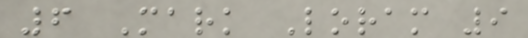6 Mark Loram 9
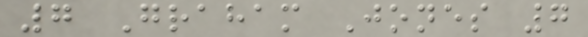7 Graham Jones 7
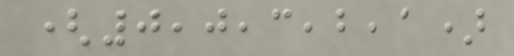(0,0,3,2,1)
